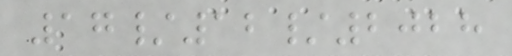17/12/2028
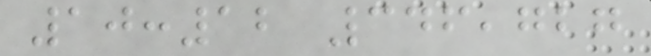10:12 346,727
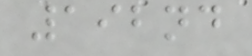192nd
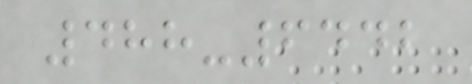488-6442
